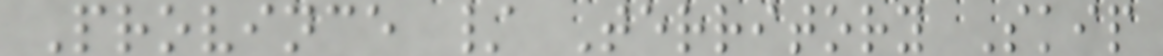Province / Territory Skip
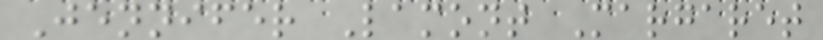Jennifer Lamont Margaret
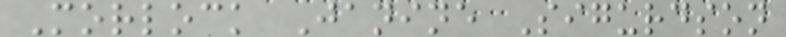Morlock Janine Sigurdson
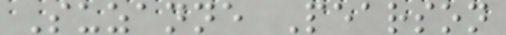Suzanne Pearson
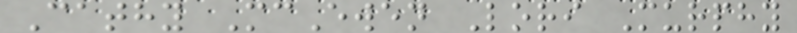Cathy McEwen Lori Murphy
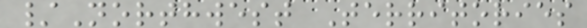/Northwest Territories
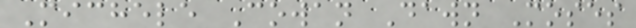Michele Cowan Dawn Moses
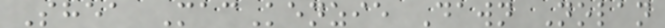Shea MacKenzie Dawn Nolan
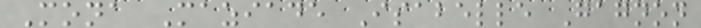Mona Maziade Isabelle Gagnon
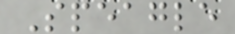Speagle
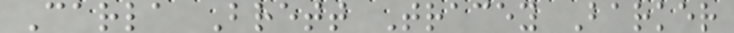Carla Brett Tracey Barker
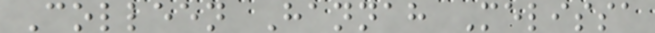Colleen Hannah Melissa
